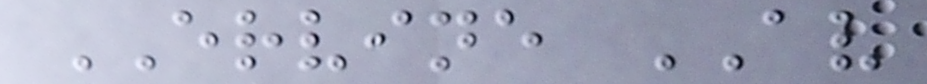ERVINE AV
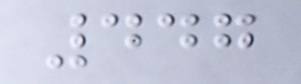447
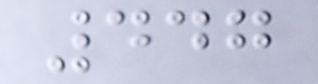447
